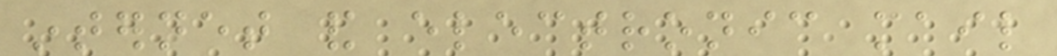internet and electronic mail
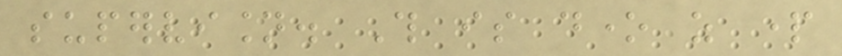supervision. This is done as part
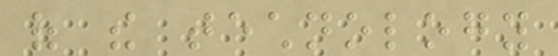of the technology
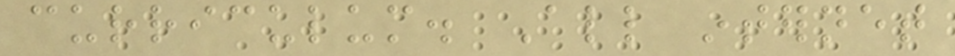curriculum. All internet
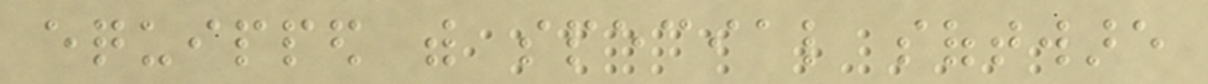equipped with special software
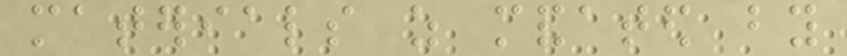materials as mandated by
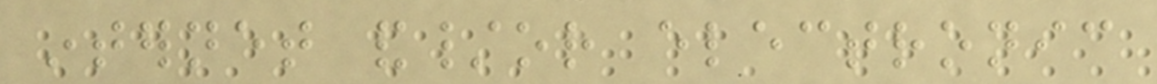internet and/or electronic
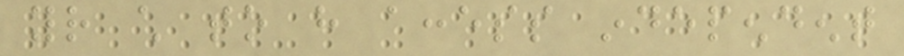your child to have access independent
